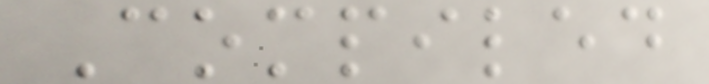Compiled
